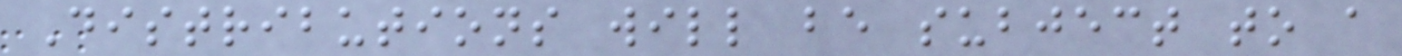Distributions will be subject to a
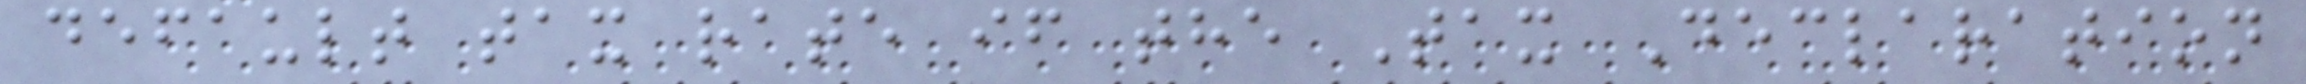default tax rate if the Tax Declaration
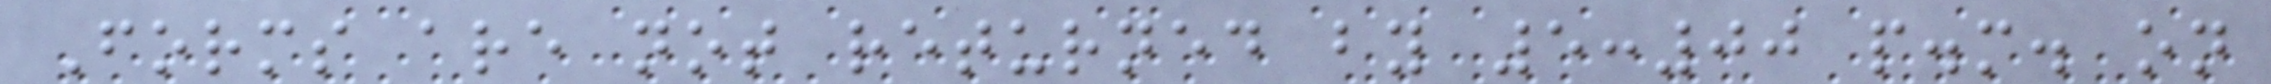Forms are not returned by 5:00 p.m. on
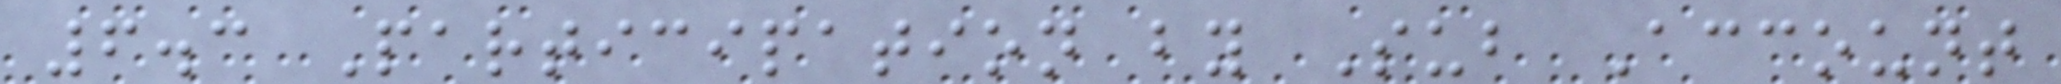6.3 Participation by Sub Account
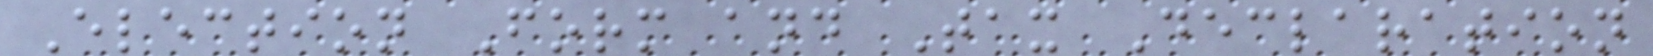Election Form and Tax Declaration
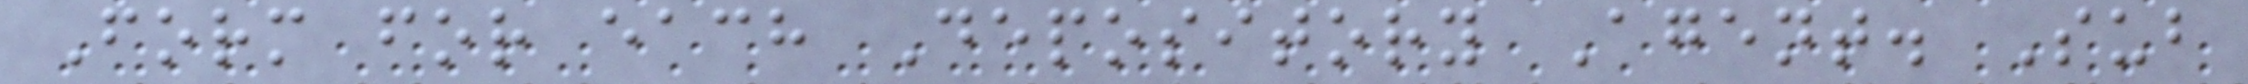Form for each Depository Agent. Sub
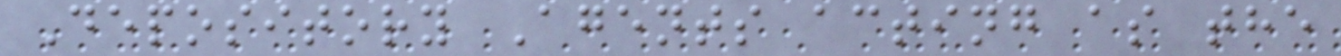Depository Agents acting as the
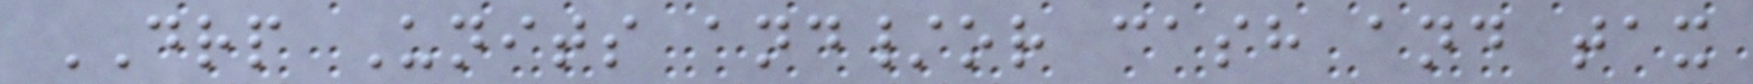DRP Units and/or cash and tax
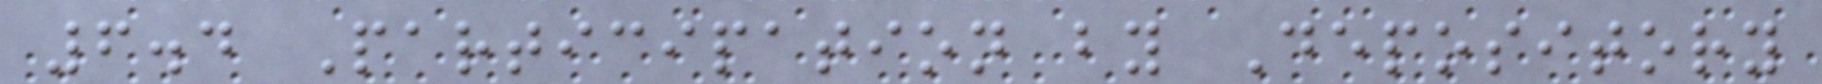6.4 Participation by Depository
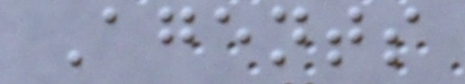Agents
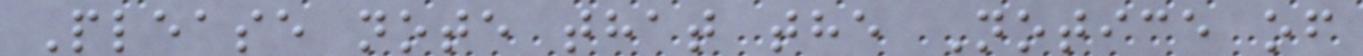Please note that the Notice of
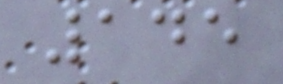145
